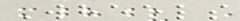Wheels
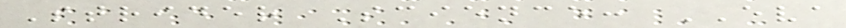Strider Science: EVA
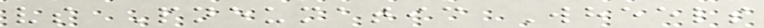vs Pneumatic Wheels
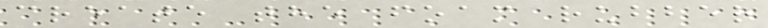create the foam rubber
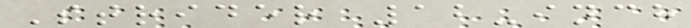Strider 12-inch
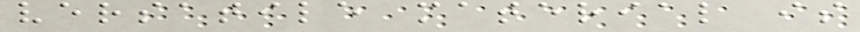versatile material is
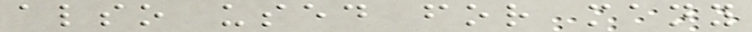also used for many
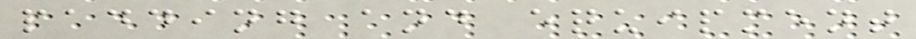padding and equipment
